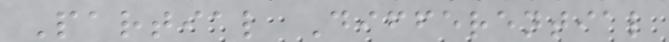Partial Differential
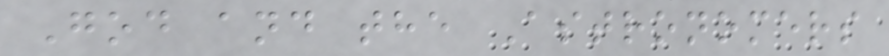God and the Astronomers
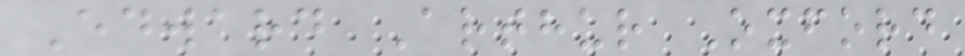Edward Arthur Oxford
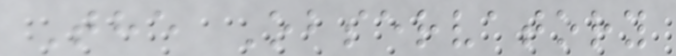The Observatory
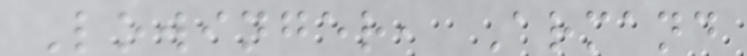Lowinger, Armand
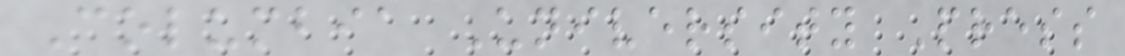Columbia University Press
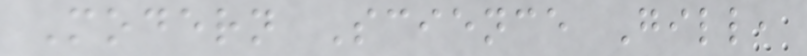Modern Science Gill,
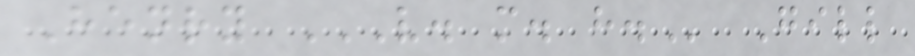Henry V. M. H. Gill
